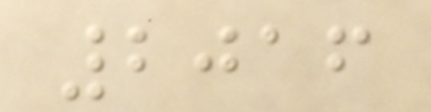2016
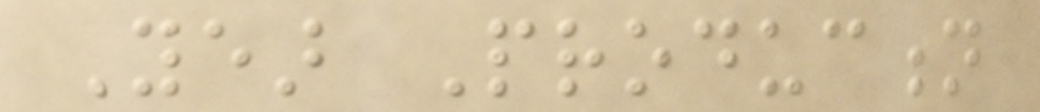Year Production
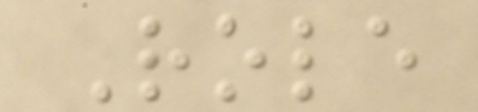Role
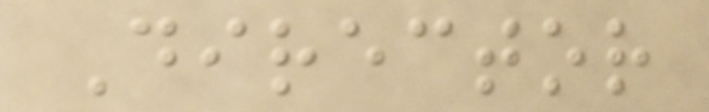Director
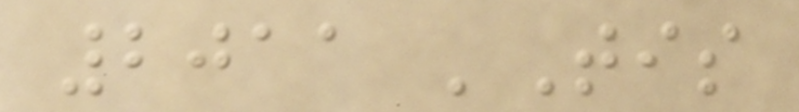2011 'Tis
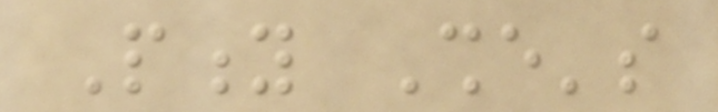Pity She's
